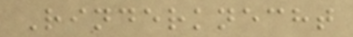Rinderknecht
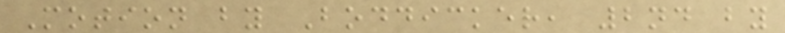Motion by Boddicker, 2nd by
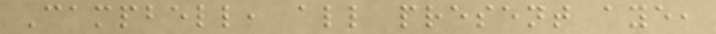Campbell, all present aye,
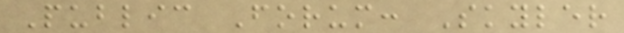Public Forum: Skyler
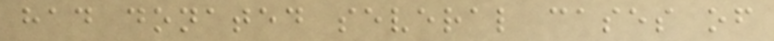had donated several cases of
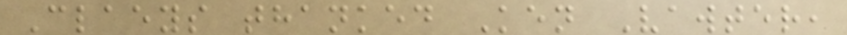Claeys thanked Ken Vawter,
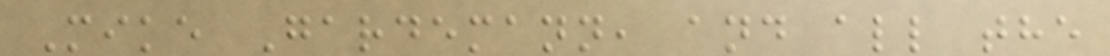Mike Gardemann, and all the
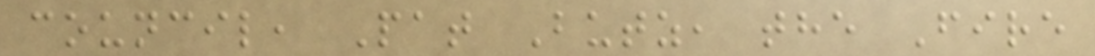council, Pat Butz, the Fire
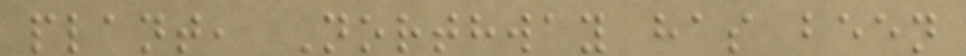plant, Northway has been
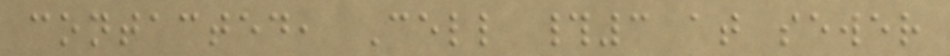contacted, Cell #3 at sewer
